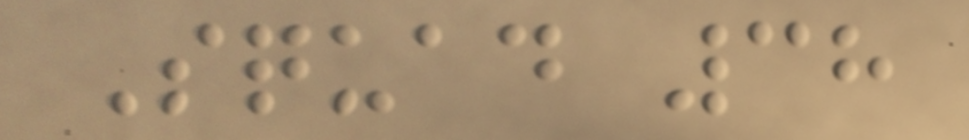Squad 38
